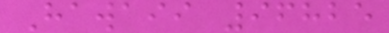Hawaii 96825
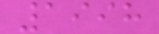1998
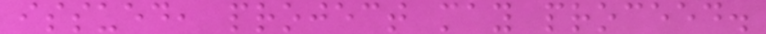issued, project may proceed.
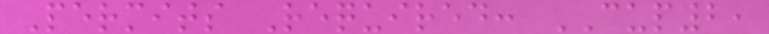Permits Required: CUP2,
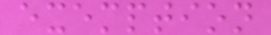exemption
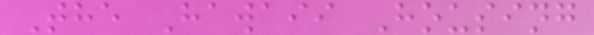The Hawaii Housing
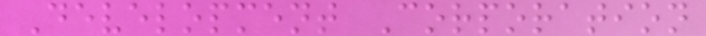Development Corporation
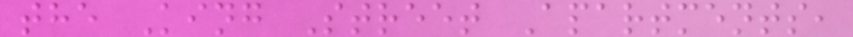the King Street Apartments,
